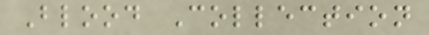Blood Collection
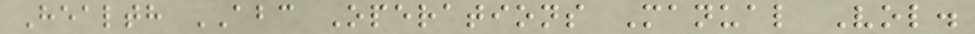Health ABC Operations Manual Vol.
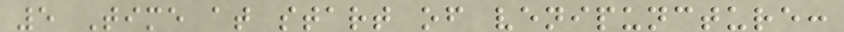5 Time at start of venipuncture:
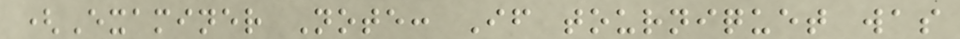(Examiner Note: If tourniquet was
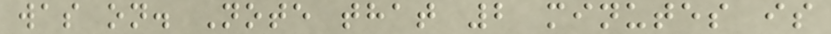was on. Note that 2 minutes is
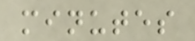minutes
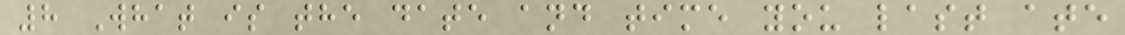8 What is the date and time you last ate
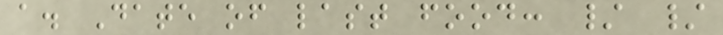a. Date of last food: / /
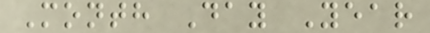Month Day Year
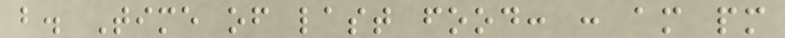b. Time of last food: : am pm
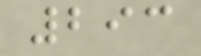293
